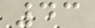43
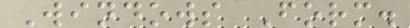Windows Form.
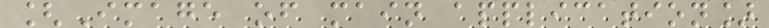[Image of main application]
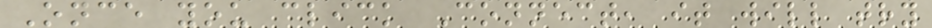Once you click Connect, it will try
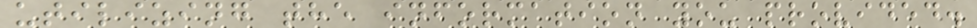utilizing the information you provided.
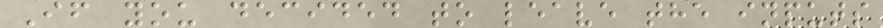If you decided to leave the inputs
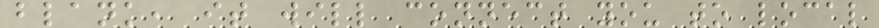blank, it will connect you to local
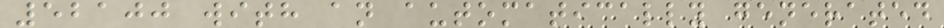52100 with an automatically generated
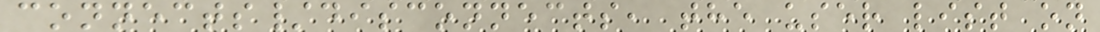connects/disconnects, the user list on
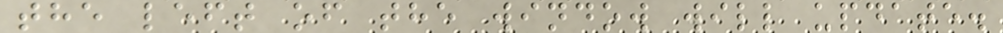the left of the window will update.
